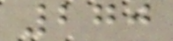270
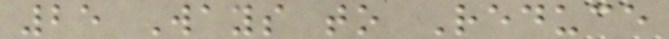25 Ways to Reduce
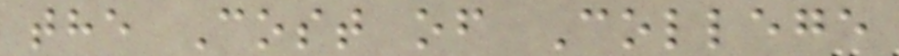the Cost of College
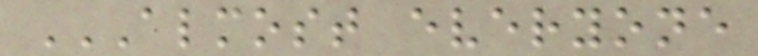ALMOST EVERYONE
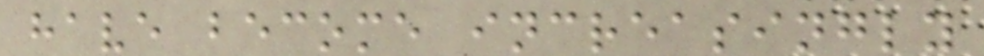have become increasingly
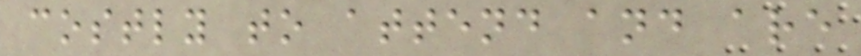costly to attend and are
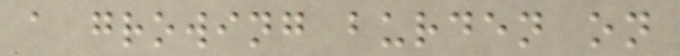a growing burden on
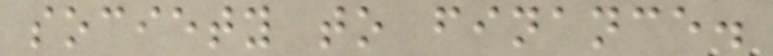society to finance.
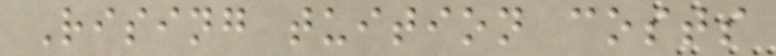Rising tuition costs
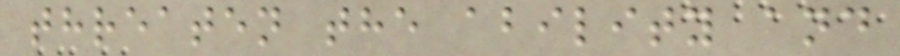threaten the ability and
